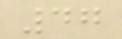47
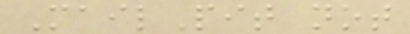MailPit not
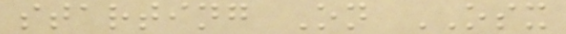starting On OSX
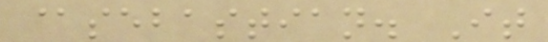@sebastian. It
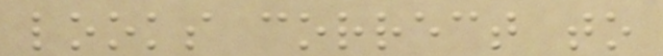looks correct to
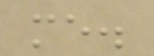me.
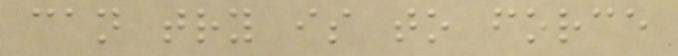can try is to force
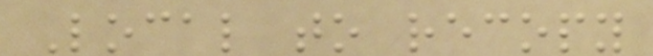Local to recopy
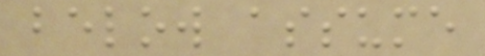below assume
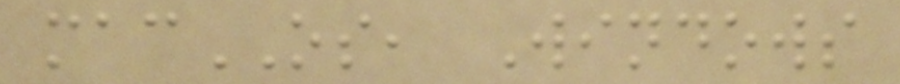macOS, Windows
